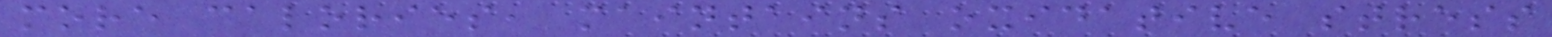more calories, maintains oxidative stress
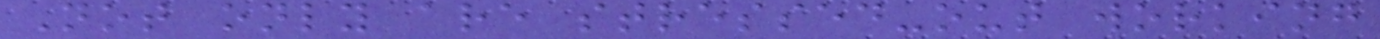Not only are stressed-out working
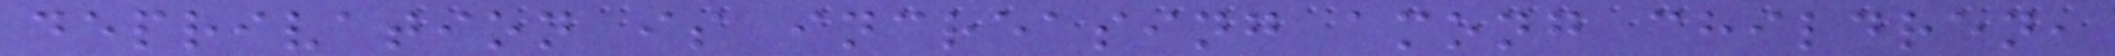deprivation is increasing among children,
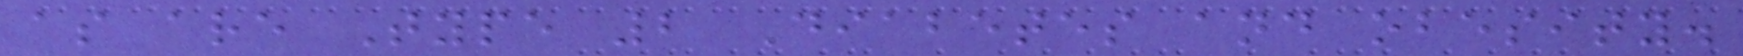as are Type 2 Diabetes and obesity.
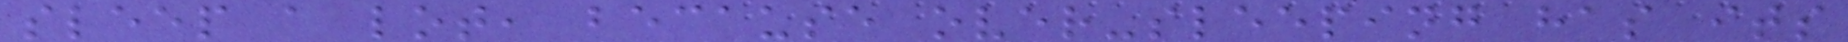sleep a lot, because over-sleeping has its
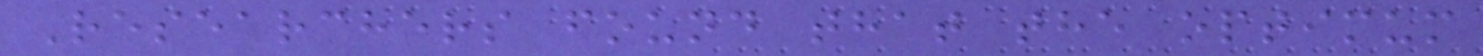Researchers found that the optimum
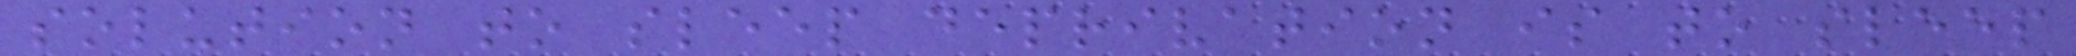solution to sleep deprivation is to sleep
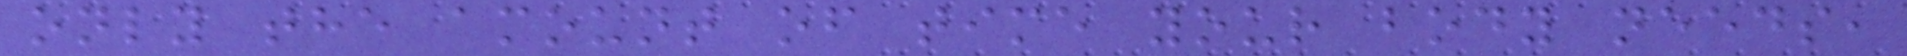only the amount of time your body needs,
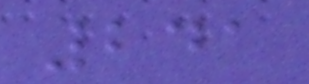241
